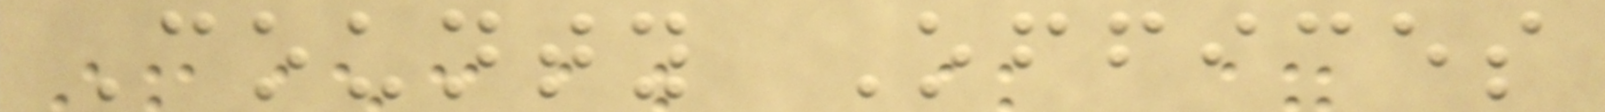County Offices
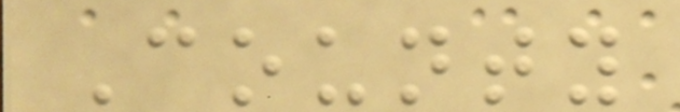County
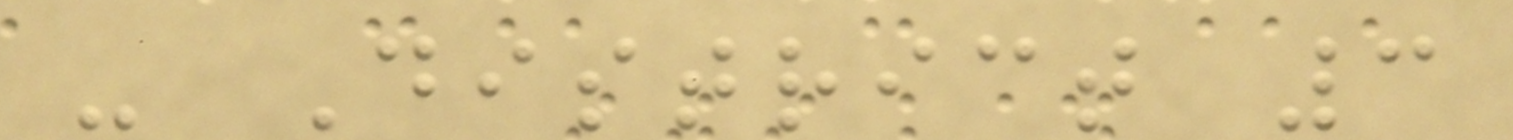- District 3
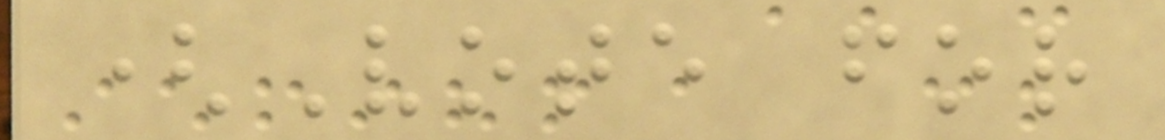(Vote for
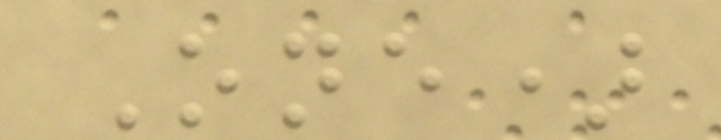One)
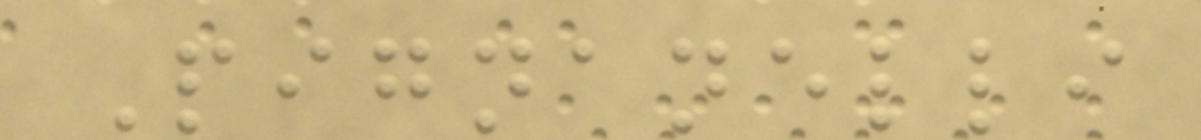Pignanelli
